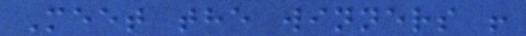Meet the winners !
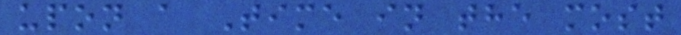upon a Time in the most
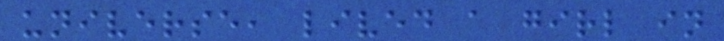universe, lived a girl in
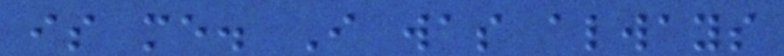is me. I was always
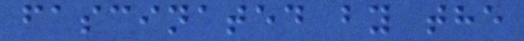fascinated by the
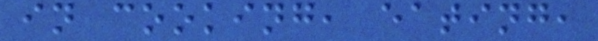in cooking, eating,
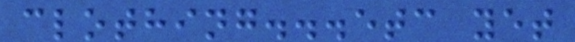clothing...etc yet
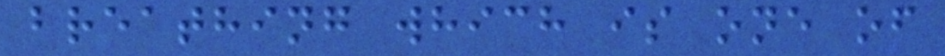breathing which is one of
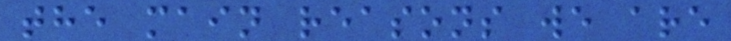the main reasons we are
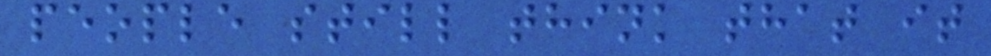people still think that it
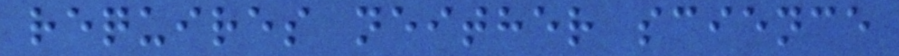requires neither science
